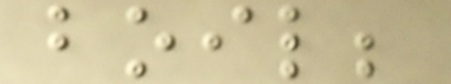boil;
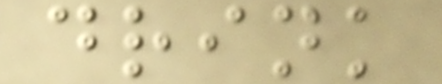drink
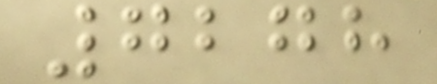7278
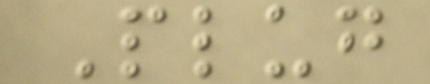Plug
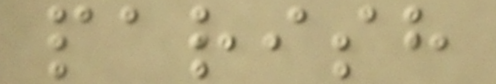parish
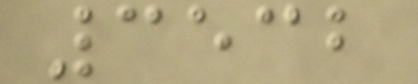3532
